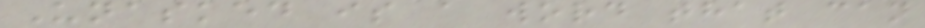Unasked is a word that can
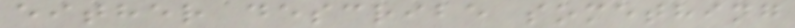either describe something
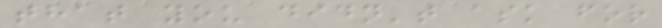that you didn't ask for
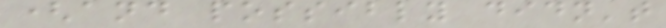(and possibly didn't
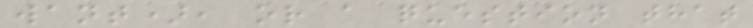want), or a question that
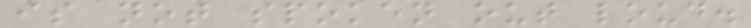is not spoken out loud.
